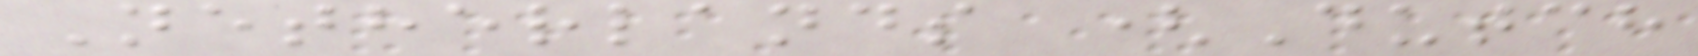Netherlands (Dutch
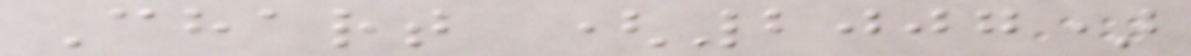Chart (2007)
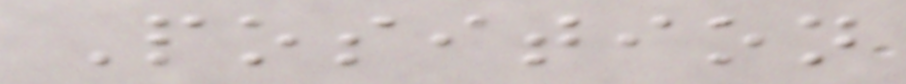Position
